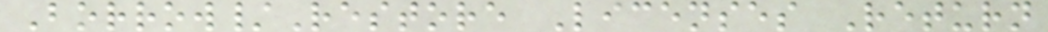Borrow/Restore Licenses Return
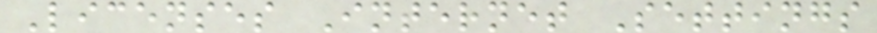Licenses Internet Settings
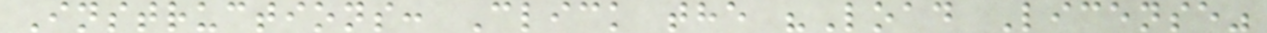Instructions: Click the "Load License"
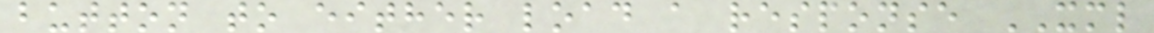button to either load a response XML
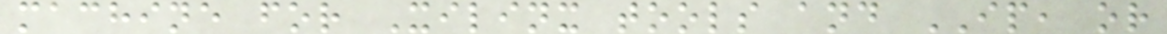machine for Xilinx tools and IP, or
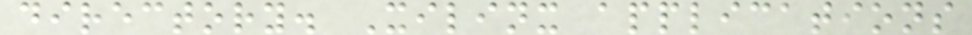directory. Xilinx applications
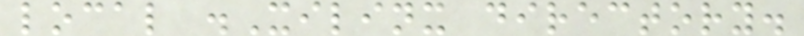local .Xilinx directory.
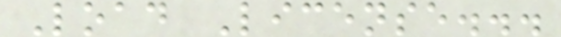Load License...
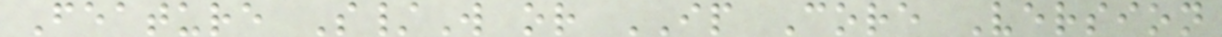Feature S/W or IP Core Version
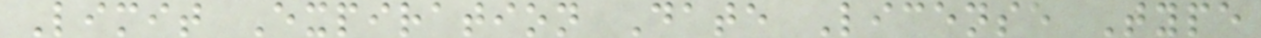Limit Expiration Date License Type
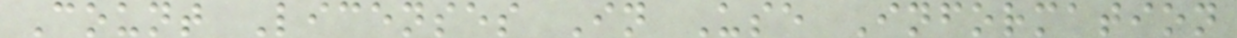Count Licenses In Use Information
